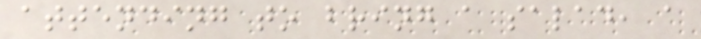attending to bring a salad, a
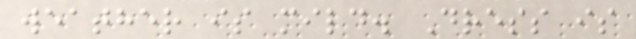weather is mild. Dress is
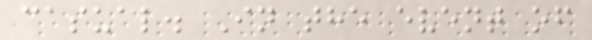casual. In the event of
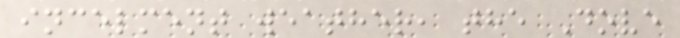incelment weather, the Dove
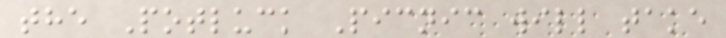the Potluck Picnic will take
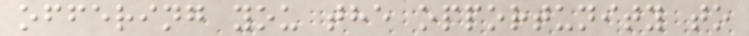offering you the opportunity to
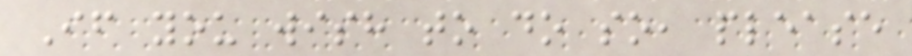If you wish to do so, please
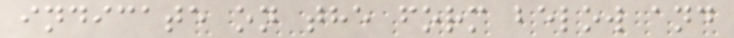indicate on the form below and
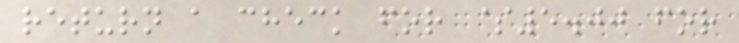return a check for $5.00 for
